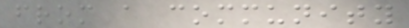from a community
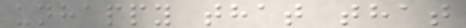unhappy that that
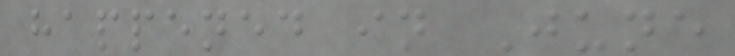happened in June
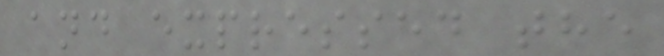and expressed the
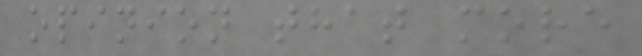opinion that more
